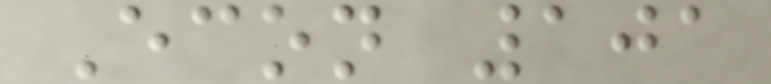Econ 101
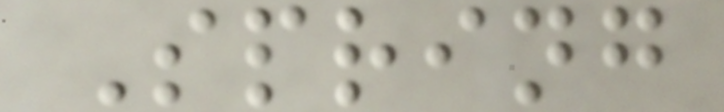Spring
